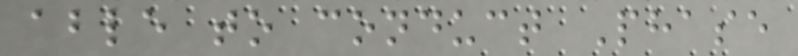able to conduct Phase
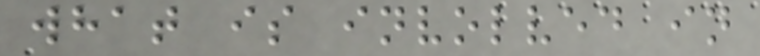what is involved in
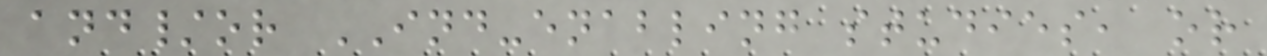and/or IND-enabling studies, or
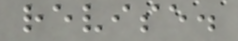revise.
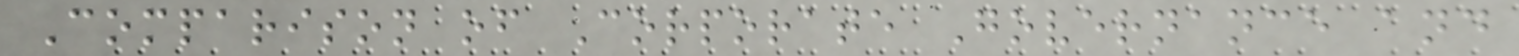Comparison of Corporate Governance and
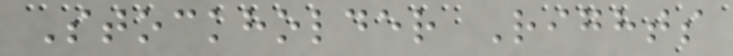Stockholder Rights
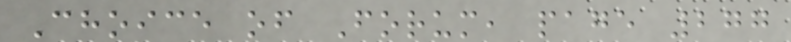Choice of Forum, page 277
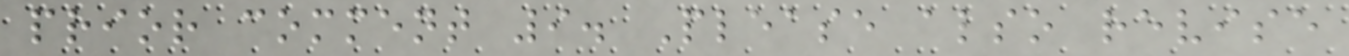prior comment 9. Please also revise
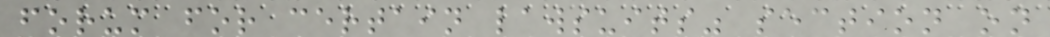forum for certain lawsuits" section on
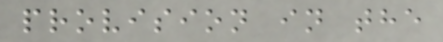provision in the
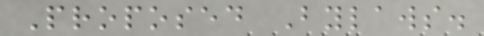Proposed Bylaws.
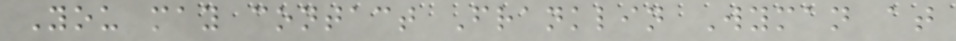You may contact Franklin Wyman at
